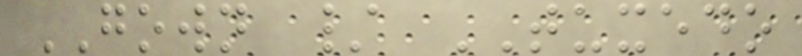GOWN / TUXEDO
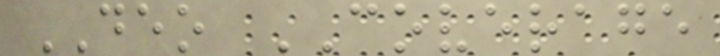DEO COVERAGE
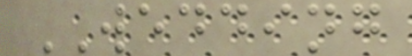WEDDING
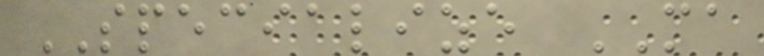SPECIALIZE MA
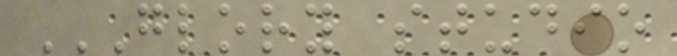GLORY STUDIO
